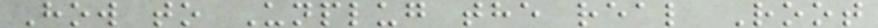How to Unplug the real Root
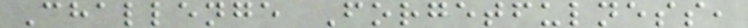Challenge Forgetfulness,
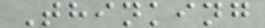Thinking
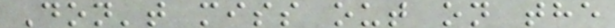Don't miss out on the
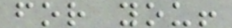for you!
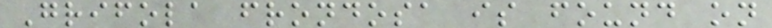Grifola frondosa is found on
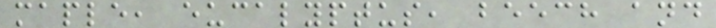maple, eucalyptus, beech and
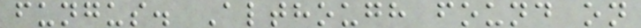fungus. Although found on
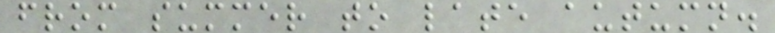from summer to late autumn.
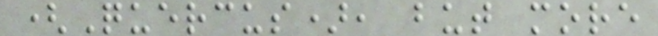(Quercus), but more
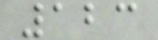123
